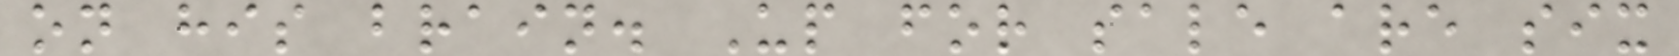on his brain. Up for sale are six
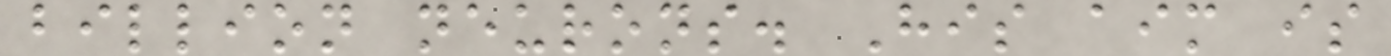billion neurons. His aim is
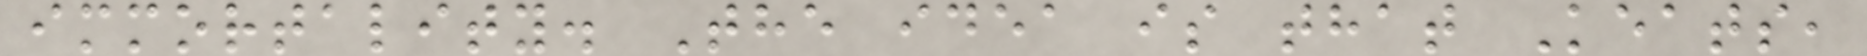immortality. The idea is that Keats,
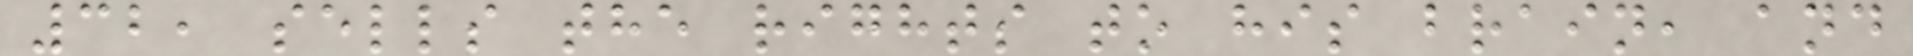32, sells the rights to his brain, and
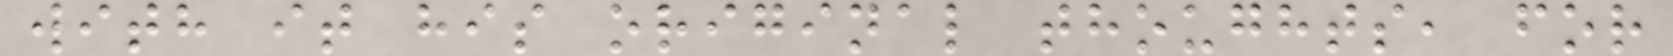with it his original thoughts, for
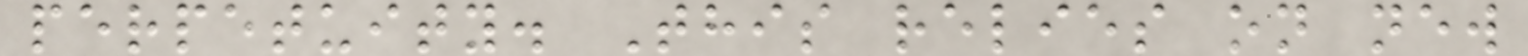perpetuity. This relies on new
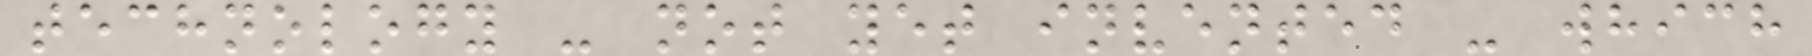technology - not yet invented - which
